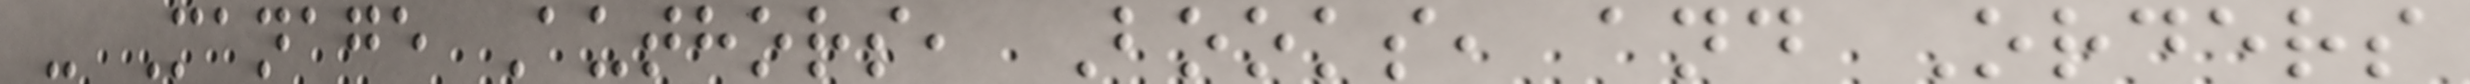- Manage Authors, Books, and Orders
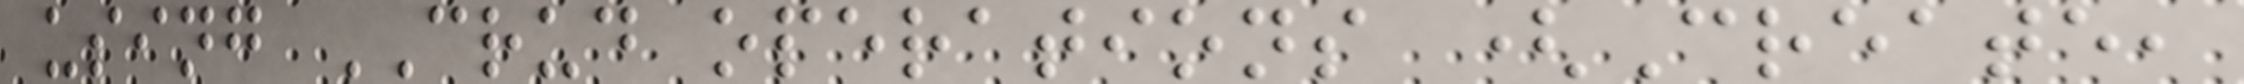using CRUD operations (Create,
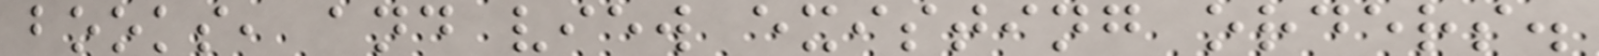books, and view existing orders.
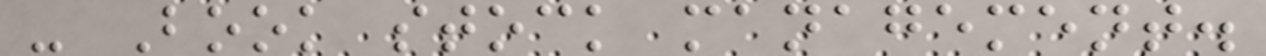- Book stock management.
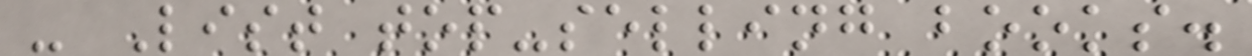- List top-selling books.
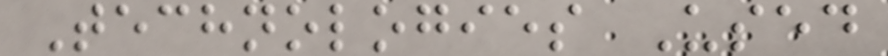Technologies Used
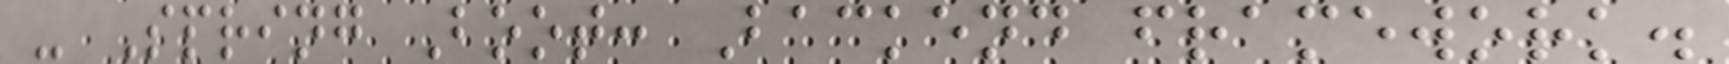- Spring Boot: Backend framework.
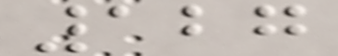127
